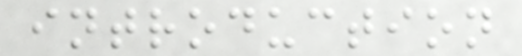introduction
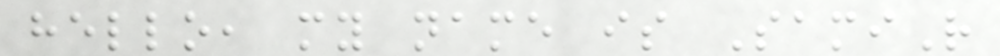hello, my name is SamiR
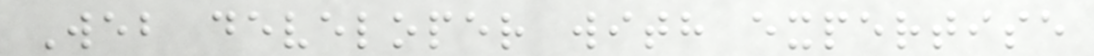Web developer with expertise
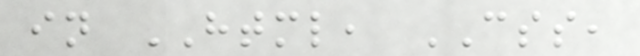in HTML, CSS,
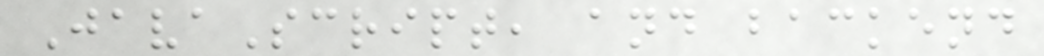JavaScript, and backend
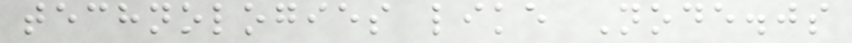technologies like Node.js
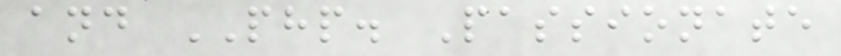and PHP. Passionate
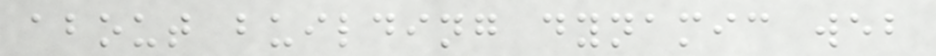about building dynamic web
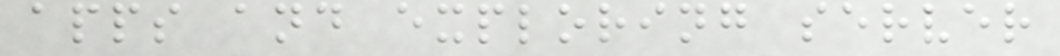apps and exploring server
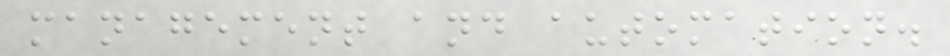management and automation.
